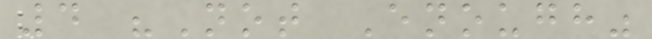4 "Not Enough"
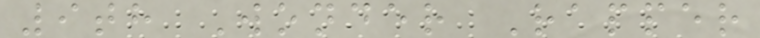9th Wonder Rapper
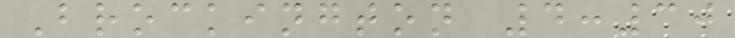Brockington 4:30
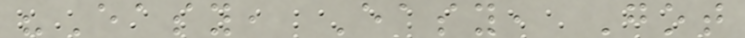"Easy, Easy, Got
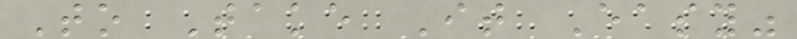To Take It Easy"
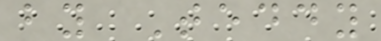by Teddy
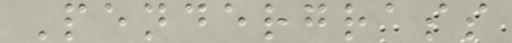Pendergrass
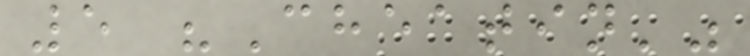5 "Cheatin'"
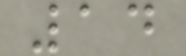14
